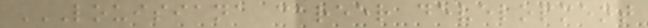LOUISIANA CAREER DEVELOPMENT
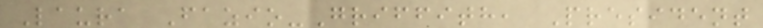Laura Fazio-Griffith, President
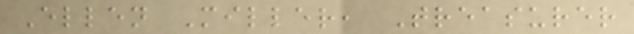Ellen Miller, Treasurer
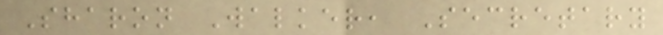Sharon Walker, Secretary
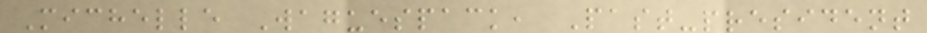Michelle Waguespack, Past-president
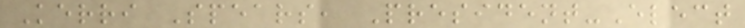Kerri Spears, President-Elect
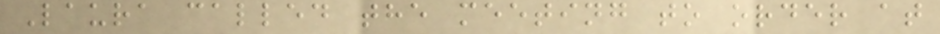Laura called the meeting to order at
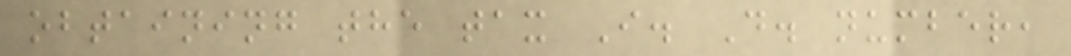obtaining the tax I. D. number,
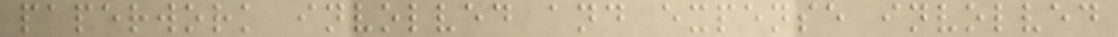paperwork involved and expense involved
